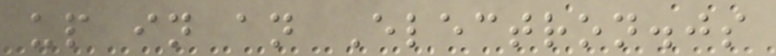up in an Electron.js
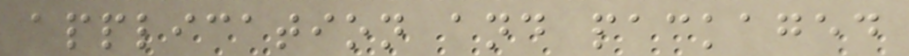application and packaged
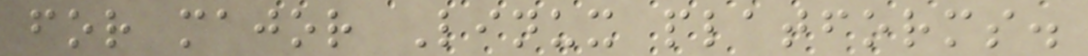for major Linux platforms.
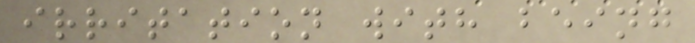irritation with being
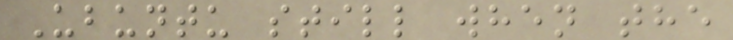Ubuntu still when the
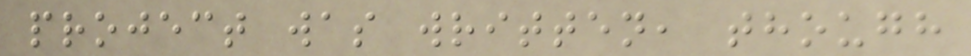project was written, though
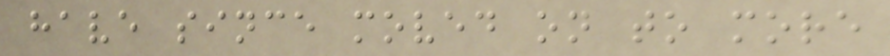have since moved on to more
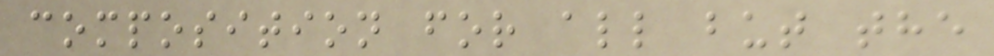composition for all but the
